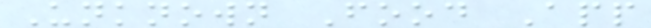Unknown Food App
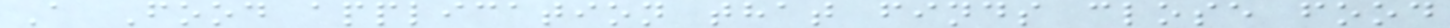A Food application that finds close food
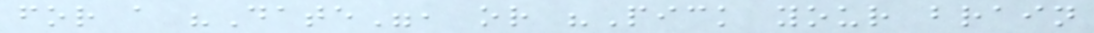for a "Date", or "Pick your brain
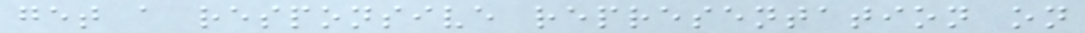get a responsive representation on
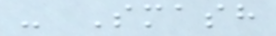- Smash
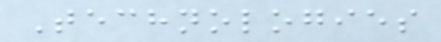Technologies
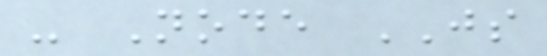- Node JS
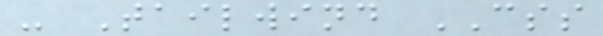- Tailwind CSS
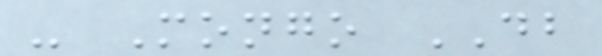- Mongo DB
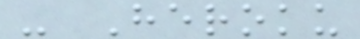- Heroku
